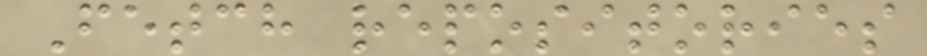Fetch repositories
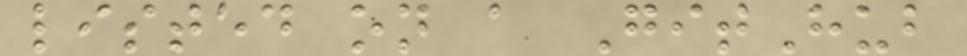listed on a GitHub
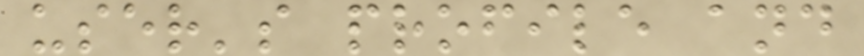user's profile and
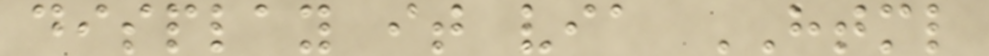display it via HTML
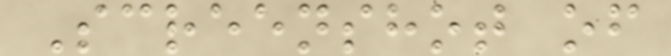Screenshot of
